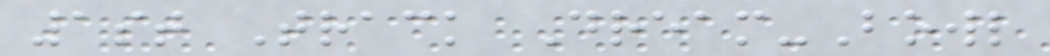1st Track Dream-Bowl
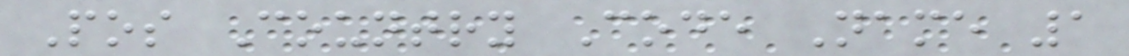Pos Country Code Name 1
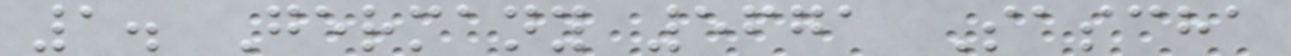1. Germany 5671 Sascha
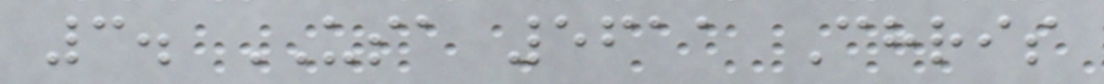3. USA 5611 Chris
